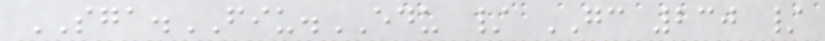SGA.FIU.EDU / GC 230 /
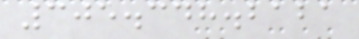305.348.2121
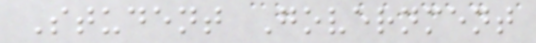Student Government
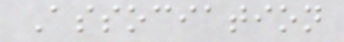Association
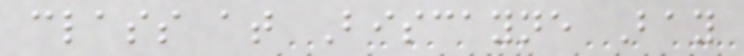class at Biscayne Bay
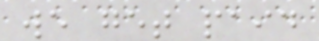we get paid
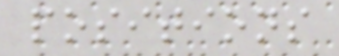positions
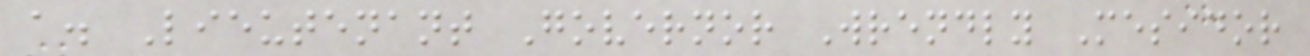a. Lieutenant Governor Wrendly Mesidor
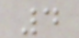4
